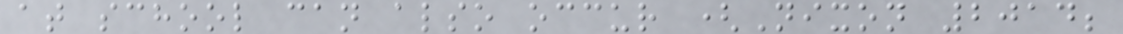at school can also occur (Nixon 2014;
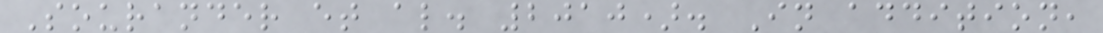Sourander et al. 2010). In addition,
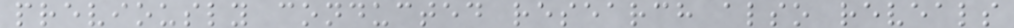previously conducted research also reveals
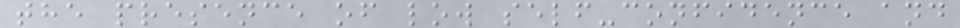the presence of low self-confidence and
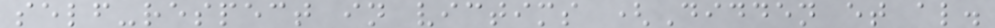self-respect in victims (Didden et al.
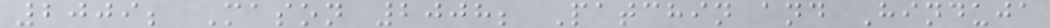2009; Mason 2008; Patchin and Hinduja
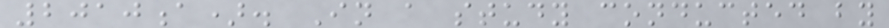2010a). In a study conducted by
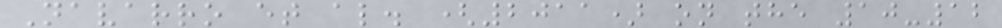Navarro et al. (2011) on the 10-12
